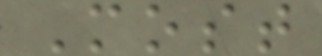Most
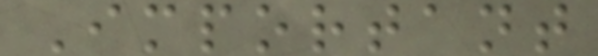Important
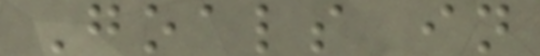Goals in
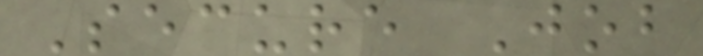Secure Job
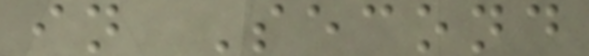in Second
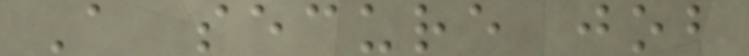A secure job
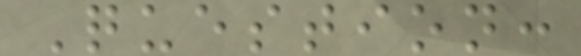Question:
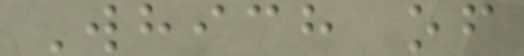Which of
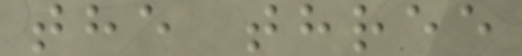the three
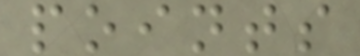points
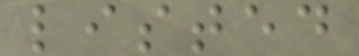listed
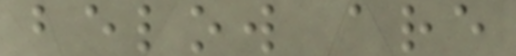below are
